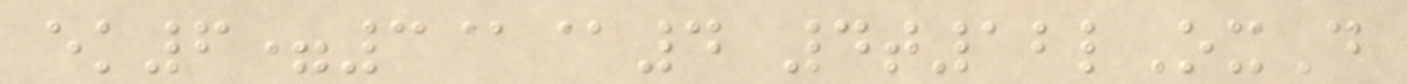ek6=3@@4 4t12lOxD
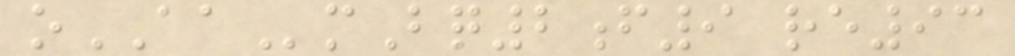oAAmBq2f9 re93
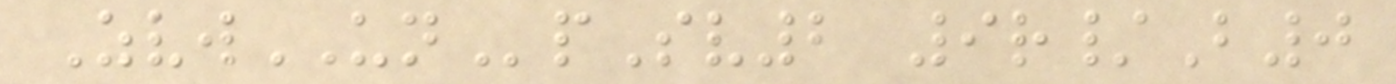ZvwUNpSv2 9r/B0
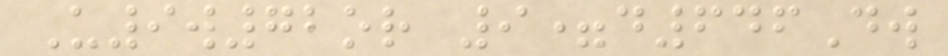U9w72or 9=d646Dw
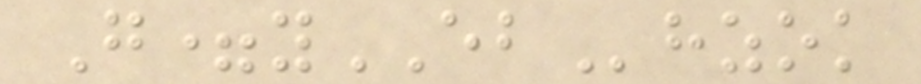G=yEBhzok
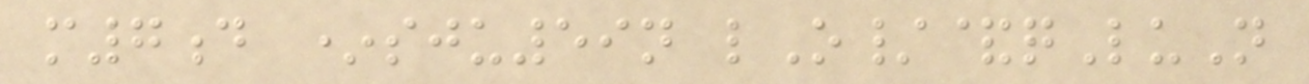m7d *sju59n lO/&qLuN
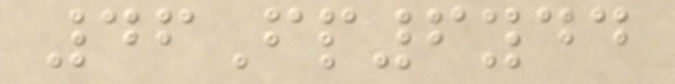46Fp6ydd
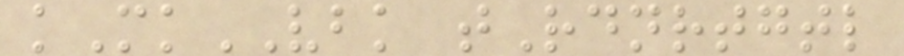kMkVBK tRdnrtgtl
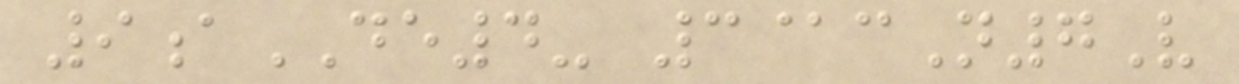9aDE4- 3@cN7V
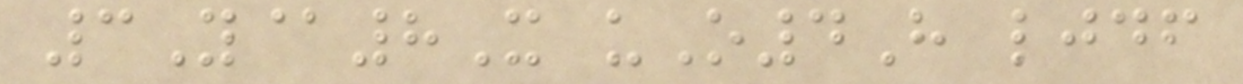3Y@8X uO4H ljdf
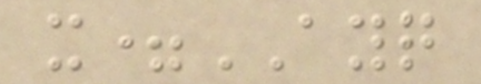x=AYQ
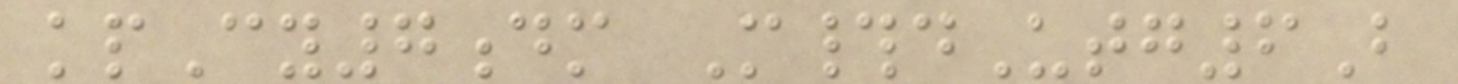kpCy7dm M#dUtg6B
